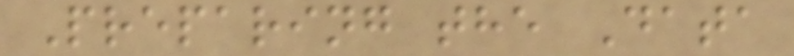Preparing the Data
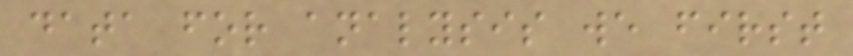data for analysis we first
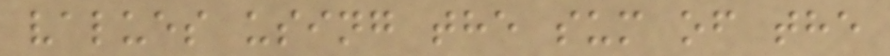values using the sum of the
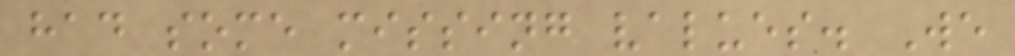had some missing values. We
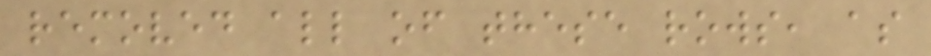removed all of these rows, as
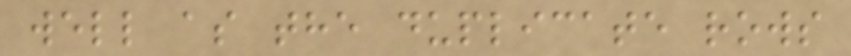well as the duplicate rows
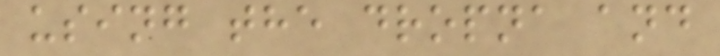using the dropna and
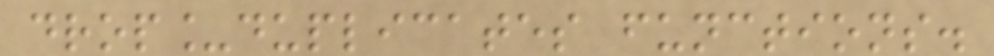drop_duplicates functions.
